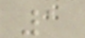1
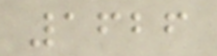1626
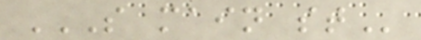S MAIN ST
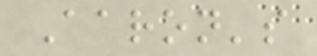Aaron's
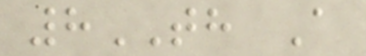8TH A
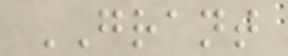GRANT
